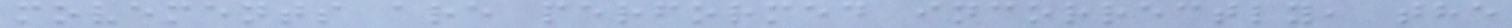movements are performed incorrectly, the
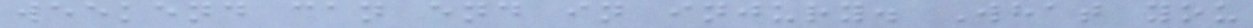weekend can end in injury. What you
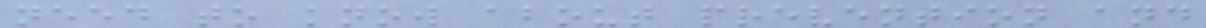need to know about prevention and
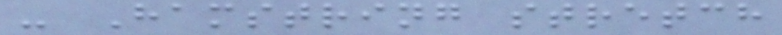- Hamstring stretch
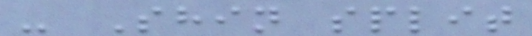- Shin split
